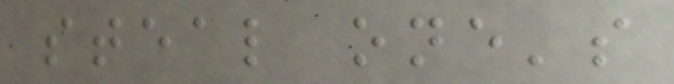steal one's
